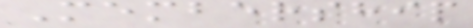Membership
